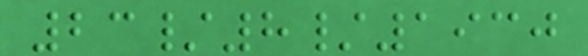23/8/1930
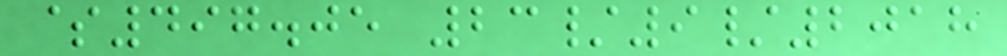$497.05 23/9/2018
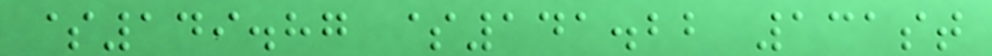$149.87 $141.22 131st
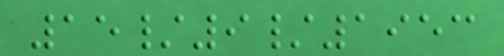15/9/1953
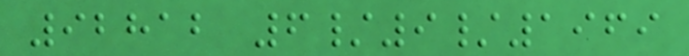92812 6/9/1969
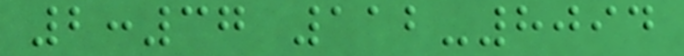2:37 112-8094
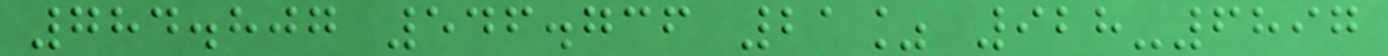784.807 546.736 21% 928-6897
